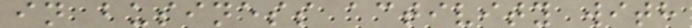in business activity with
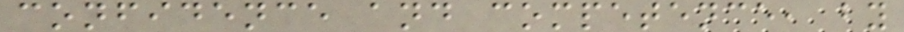confidence and competence, by
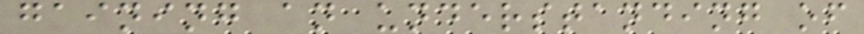gaining an understanding of
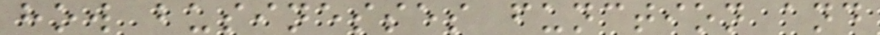how businesses function and
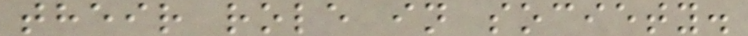their role in society.
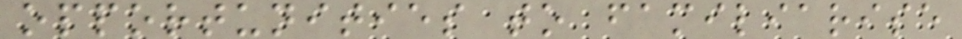opportunities to familiarise
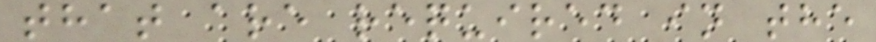that are required in the
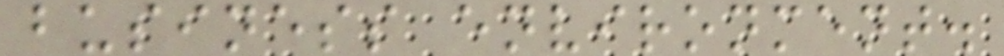business environment.
